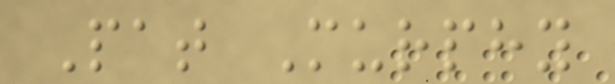Pat Murphy
